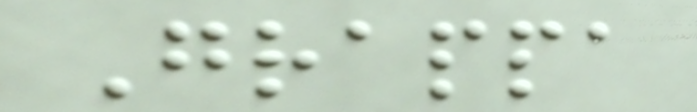Grappa
